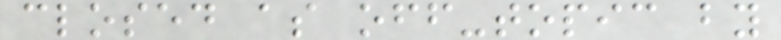closed as off-topic by
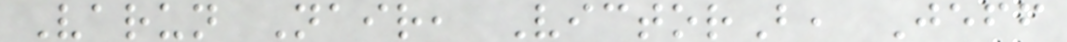Varun Nair, VictorB, Jeff
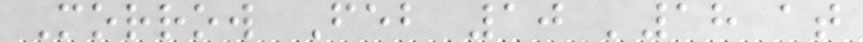Morrow Feb 10 '18 at
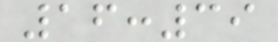16:39
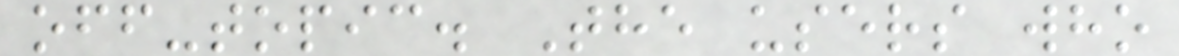off-topic. The users who
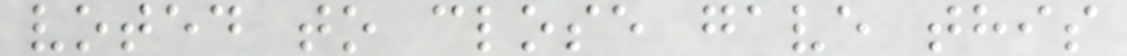voted to close gave this
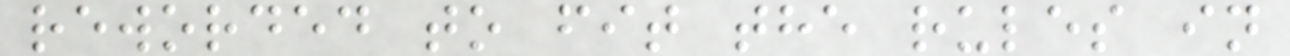reworded to fit the rules in
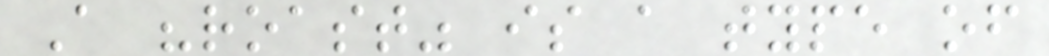A "roast" is a type of
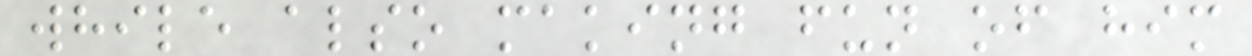while also making fun of him
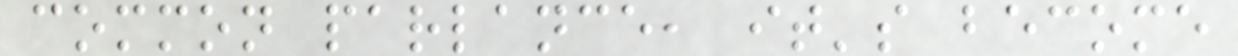common parlance, it's become
